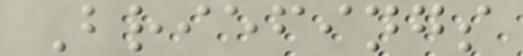Briefings
